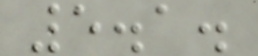5.1.
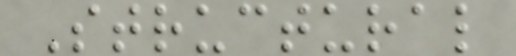Structural
